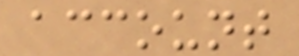account
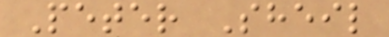Peter Sheil
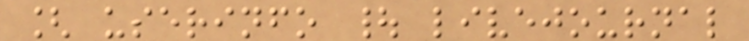[ userinfo | livejournal
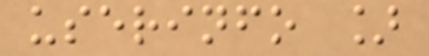userinfo ]
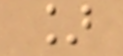]
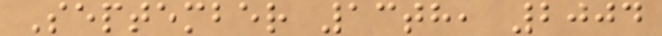September 13th, 2004
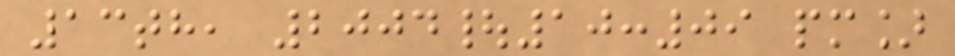13th, 2004|10:09 pm]
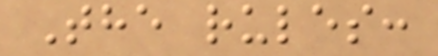The rules:
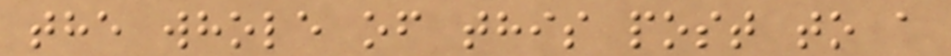the whole of this post to a
